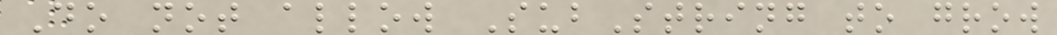Do not allow SubString to grow
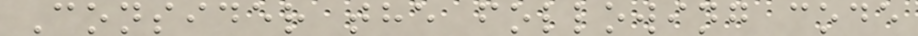Consider the following code
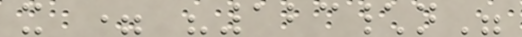x = "123\n"
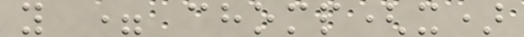y = chomp(x)
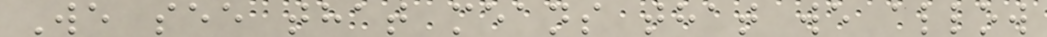We see that means that we allow
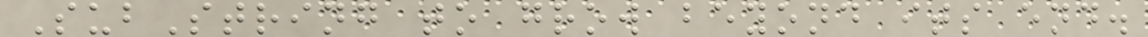SubString to grow beyond its end.
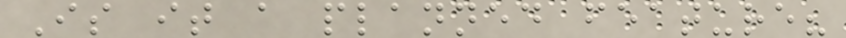Is it a planned feature?
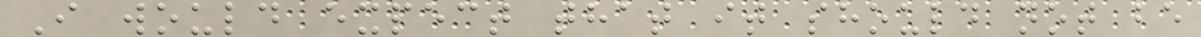I would expect that it should not be
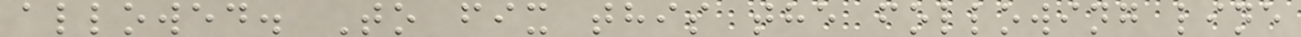allowed. To fix this the following line
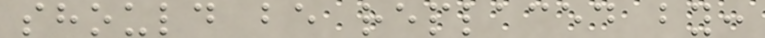should be replaced by:
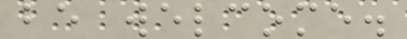be welcome.
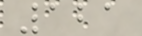121
